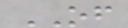OF
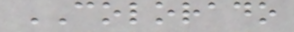COLORADO
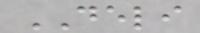DELI
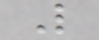L
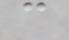c
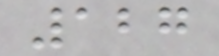127
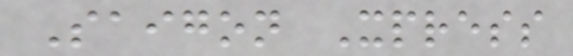Saigon Xpress
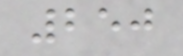250
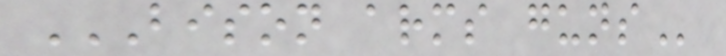BISON ARMS GUNS
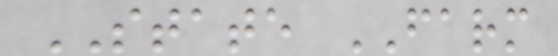STATE FARM
